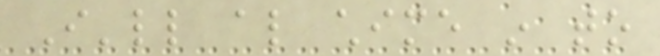I'll also chime in to
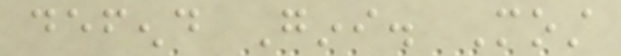defend Gini. Most
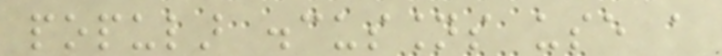popular discussions use a
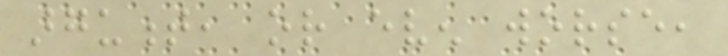argument, or even worse,
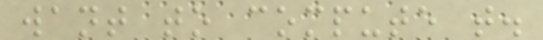want to compute that.
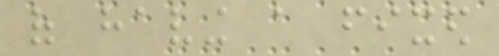of having a fixed
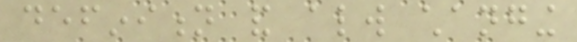definition and always changing
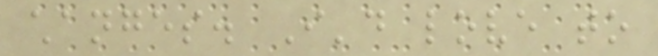changes. I'd love to
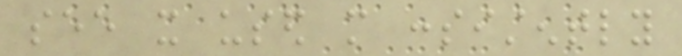see it used more consistently
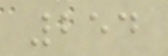254
